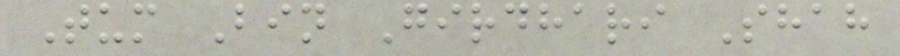Tum Bin Girdhari Shah
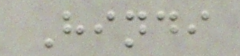Hindi
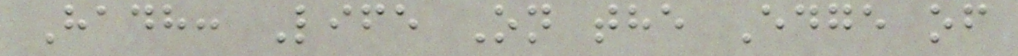Hadh: Life On the Edge of
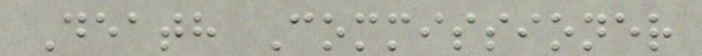Death Commissioner
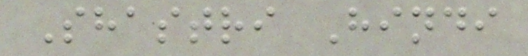Shastri Hindi
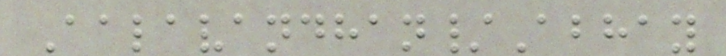Aalavandhan/Abhay
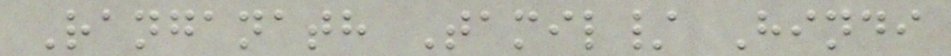Ranganath Tamil/ Hindi
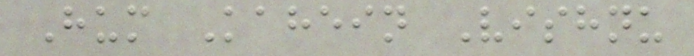Hum Kahein Vishnu
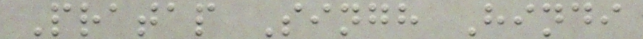Pratap Singh Hindi
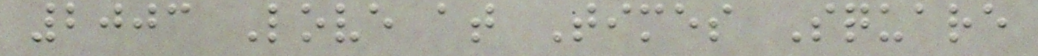2003 Love at Times Square
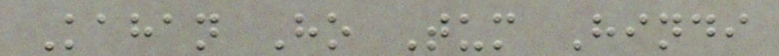Kahan Ho Tum Hindi
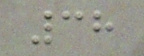38
